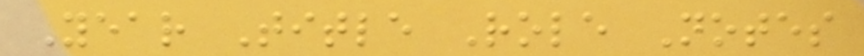Year Title Role Notes
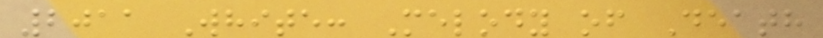2011 White: Melody of Death
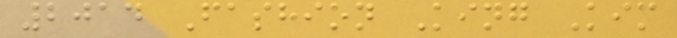2014 Fashion King Kim
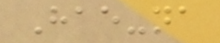Hae-na
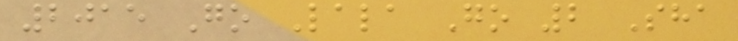2015 Go Lala Go 2 Sha
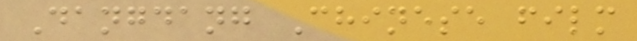Dangdang Chinese film
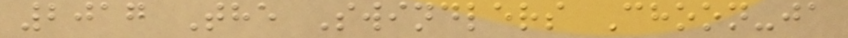2017 The Swindlers Choon-ja
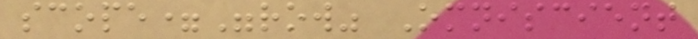scope="row" Omniscient
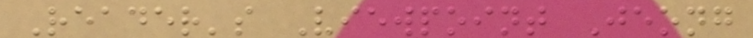Reader's Viewpoint Jeong
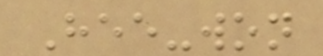Hee-won
